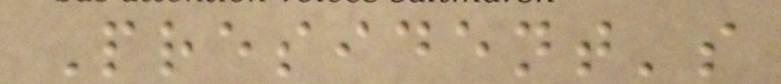President's
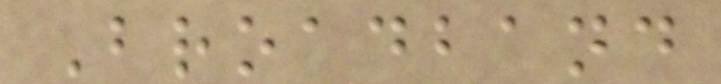Broadband
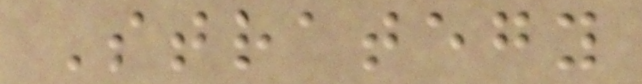Strategy
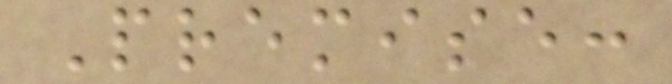Premise:
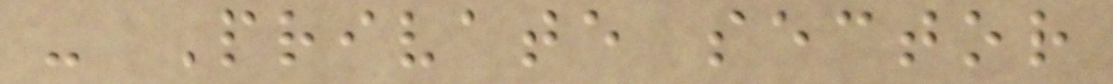- Private sector
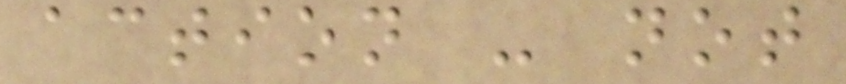action - not
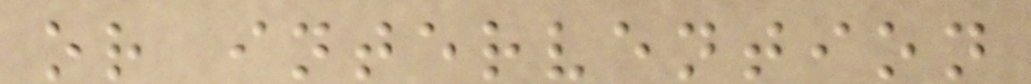or intervention
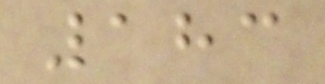183
